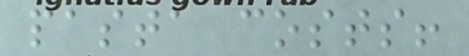pasta costs!
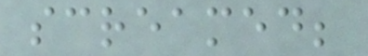screamed;
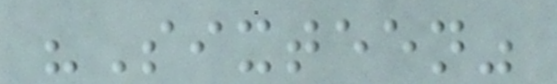"Sixteen"
